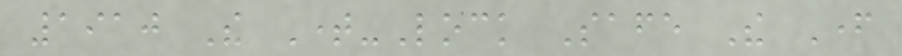1910 The Time-Lock Safe The Father
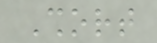Short
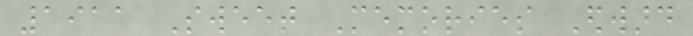1911 Sweet Memories Edward
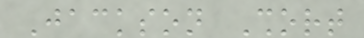Jackson Short
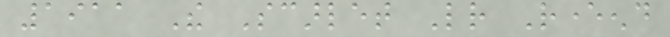1911 The Scarlet Letter Reverend
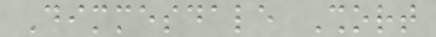Dimmesdale Short
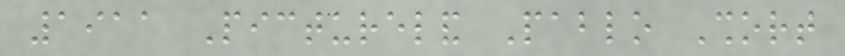1911 Pictureland Pablo Short
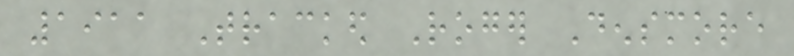1911 Tracked Roger Densmore
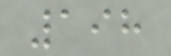198
